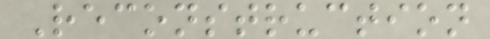Reconstruction
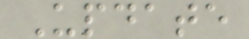Update
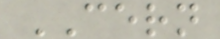CERN
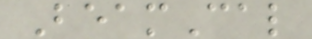BeamCal
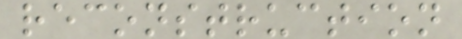reconstruction
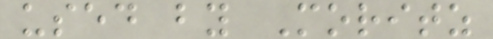used by Moritz
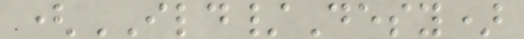(ILD/Desy)
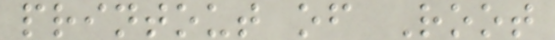printout of Root
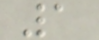1
